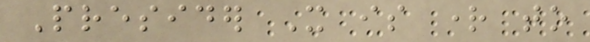Presider It is right to
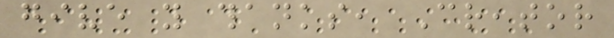give you thanks, Creator
